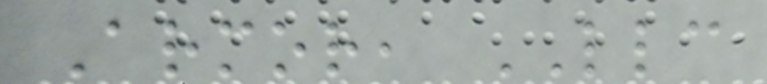Armor, LLC
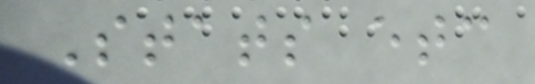Stats etc
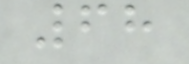68
